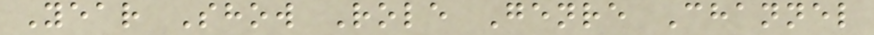Year Show Role Genre Channel
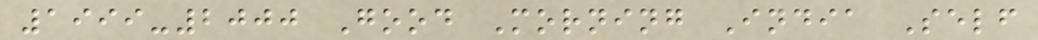1999-2000 Good Morning India Self
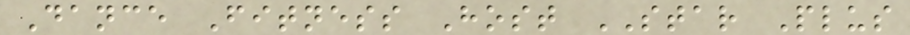Dance Fitness Host STAR Plus
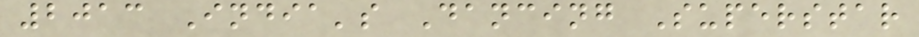2013 India's Dancing Superstar
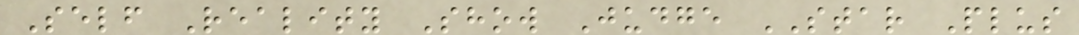Self Reality Show Judge STAR Plus
